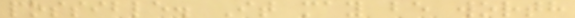possible. It may be worth
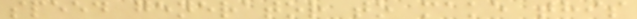speed generator to make this
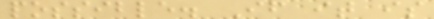possible. If it is
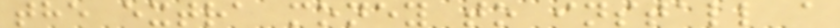the extra money to install a
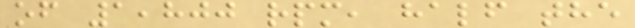of 1,800 rpm, half the
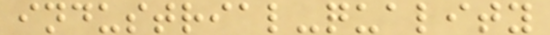industrial-quality
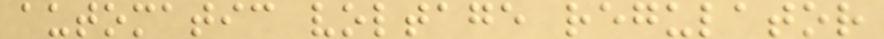automatic voltage regulator
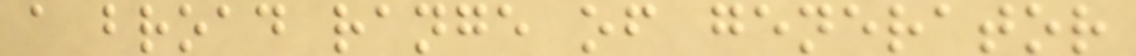a broad range of generator
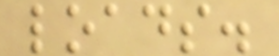loads.
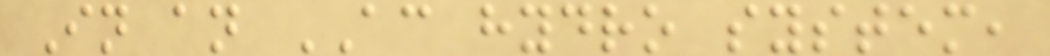In an AC hydro system,
